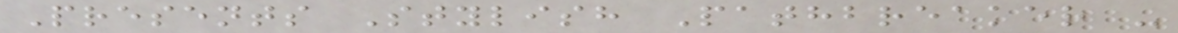Presents Stylish Pathbreaker -
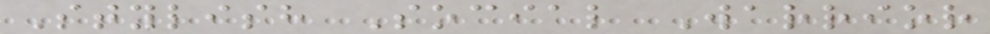Stylish Social Warrior
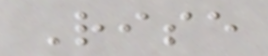Rise
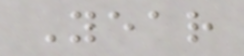Year
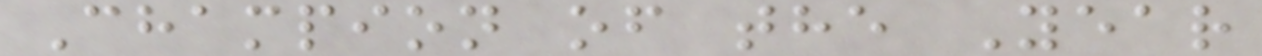Champion of the Year
